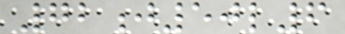72j50l6
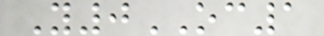Y0OC1
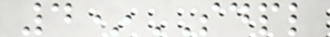4*SDPL
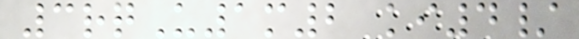3rqU1m2 ki4/
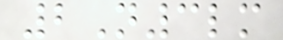2N3lm
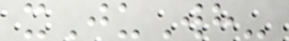xJuWh-
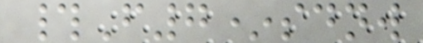#F7*sdnw
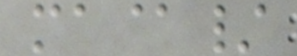ma@/
